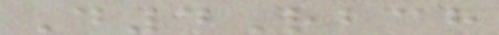D4Rbch
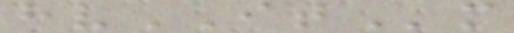hvITm
